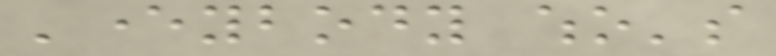'everybody who's
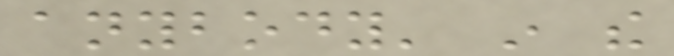anybody' in the
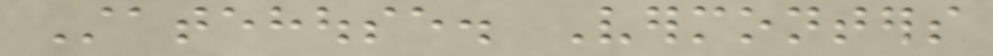Statehouse. Vermonters
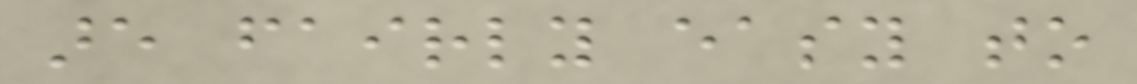are fairly easy to
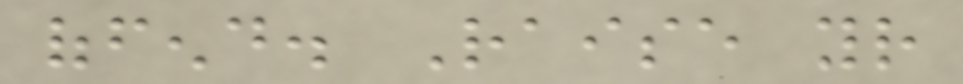offend. Raise your
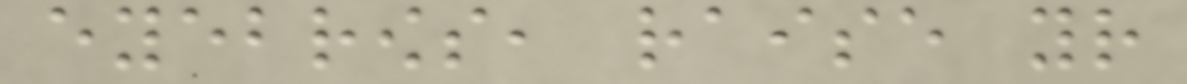eyebrows, raise your
